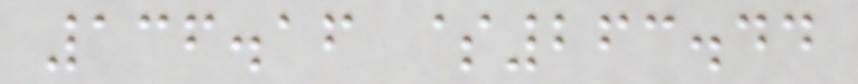136.16 $263.44
